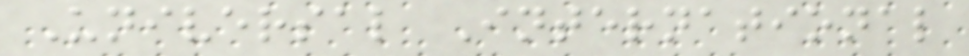Universal International
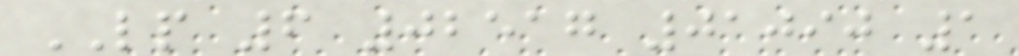LP 6 02517 01090 1
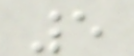5
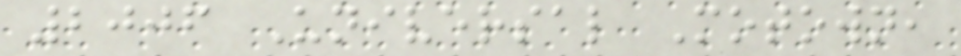2006 Universal Motown,
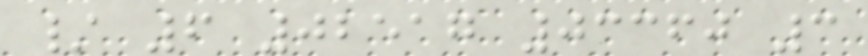/ 6 02517 03360 3
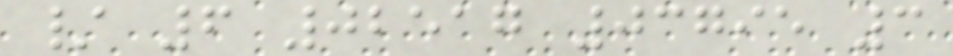/ 6 02517 03795 3
